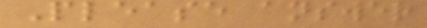Please answer
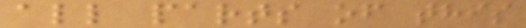all parts of this
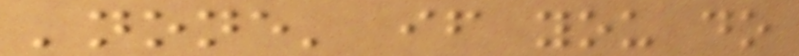'none' if you do
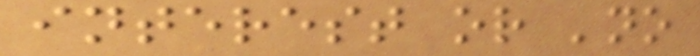interest or 'no
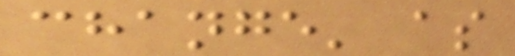change' as
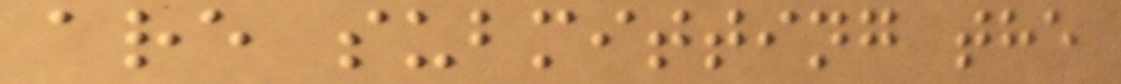are submitting the
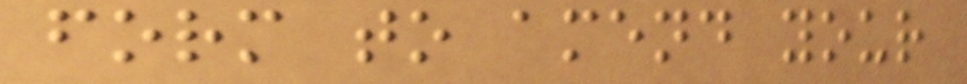form to amend your
